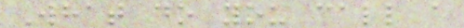What do you call a
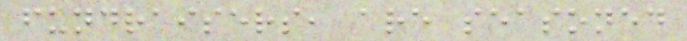fundraisers, are seasoned
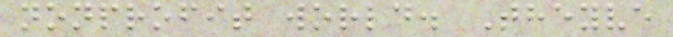nonprofit world. Theyve
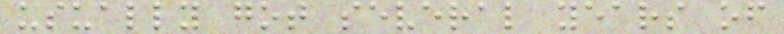usually got several years of
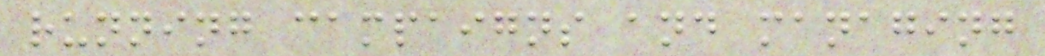running campaigns and managing
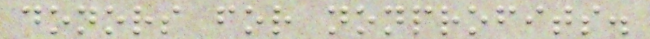donors for nonprofits.
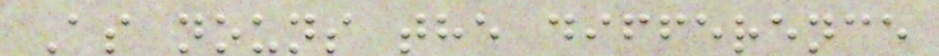As nouns the difference
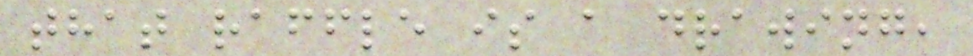that raffle is a drawing,
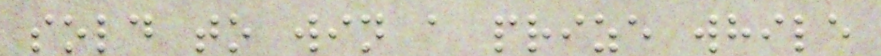sold to win a prize while
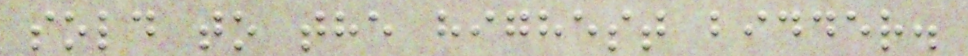sold to the highest bidder.
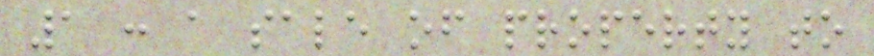1 : a sale of property to
